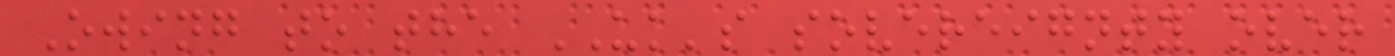Owing to the UK's sovereignty over
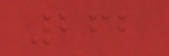262
